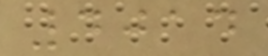4014
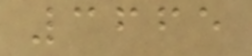3665
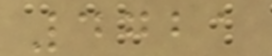4721
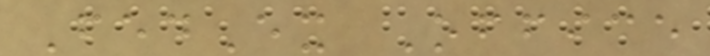FedEx Office
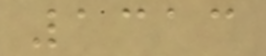1313
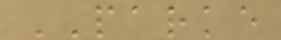PARKE
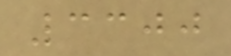3300
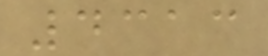4313
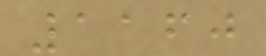1160
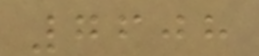7608
